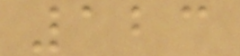123
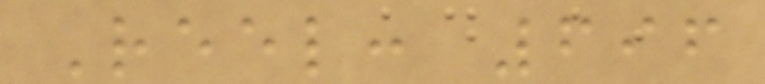Reel: 696
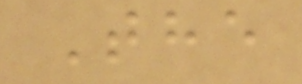The
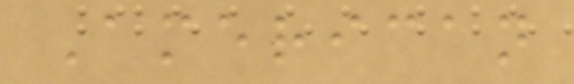American
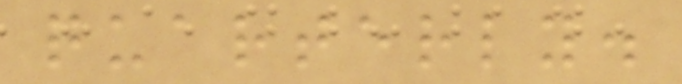quarterly.
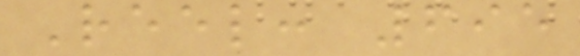Reel: 695
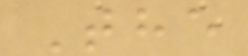The
